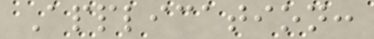Application:
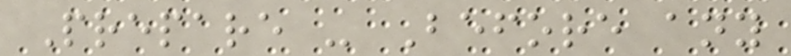Prepare - Before any
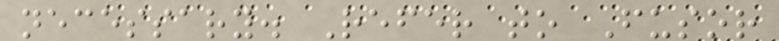necessary. Refer to Fusor
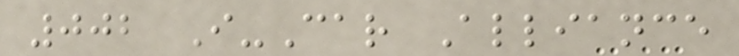002 I-Car Alliance
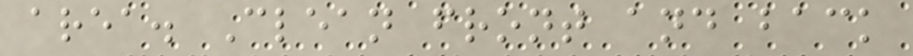area. Clean front and back
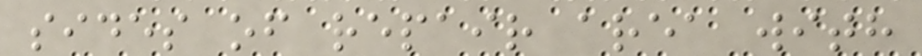sides of repair area with
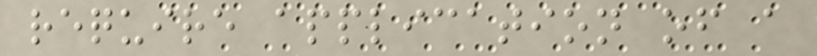require application of a
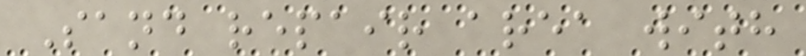Sand repair area with
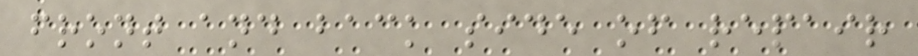front and back side of repair
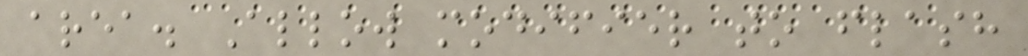area. Allow modifier to flash
